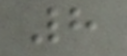8
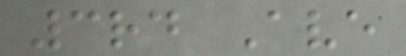3rd Ave
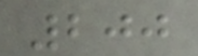200
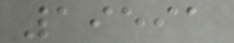19591
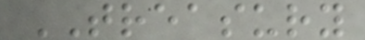TREASURY
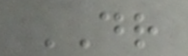DR
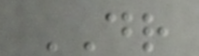DR
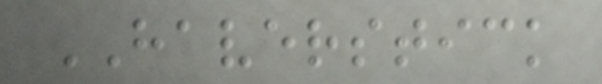HAVERSTICK
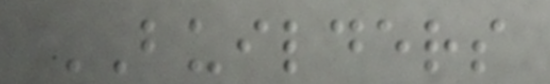BUILDERS
